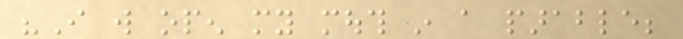"I will open my mouth in a parable;
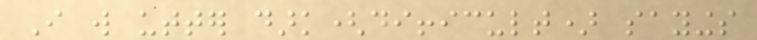I will utter dark(difficult) sayings
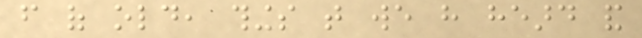from of old, things that we have heard and
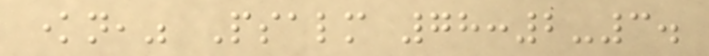known," Psalm 78:2-3.
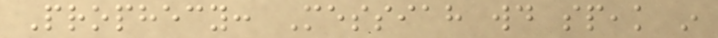Prophecy: Messiah would speak in
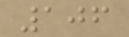106
